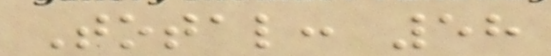Total: 58
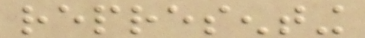representing
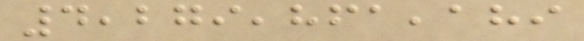4,279,861,189
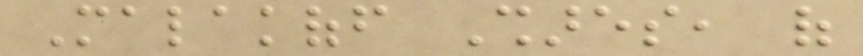Malakoff Shares, of
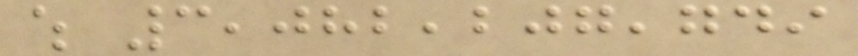which 3,082,207,749
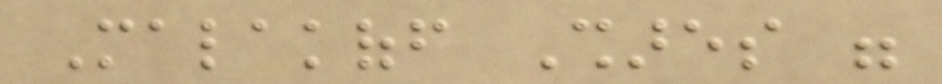Malakoff Shares were
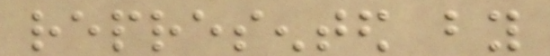represented by
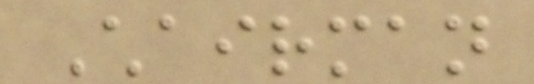Chairman
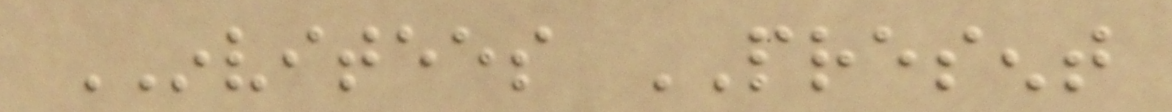INVITEES PRESENT
